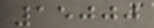15000
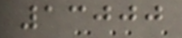13000
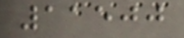11500
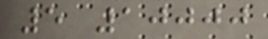5 10000
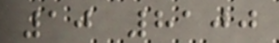10 8100
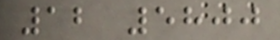12 5800
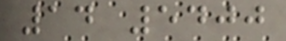14 5400
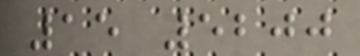15 5200
